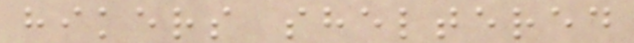hikers sheltered
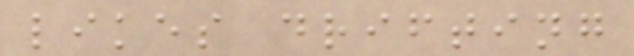likes drifting
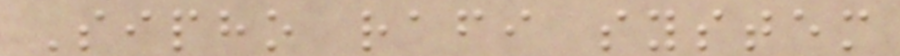Sipho rafi system
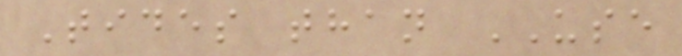Tides than USE
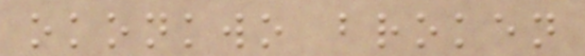okonkwo broken
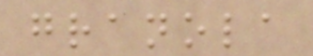granola
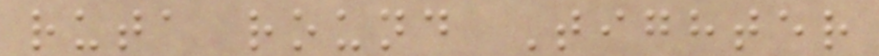ruta round Tighter
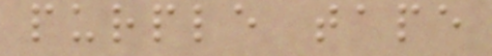purple tape
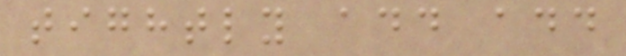tightly add add
